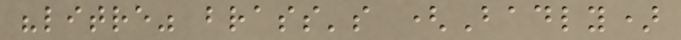"litre" brass's (Badly)
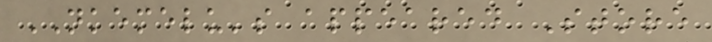NKEMELU's appeared Store
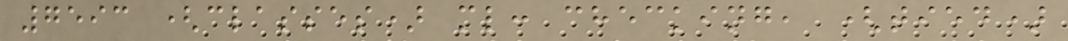7593 (classes) ml: checking, (tied)
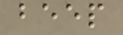beep
